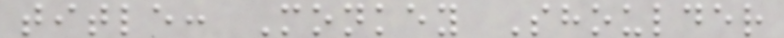title: Monkey Shoulder
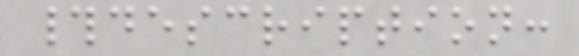#description:
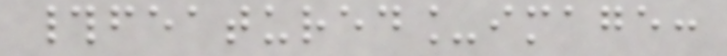#featured_image:
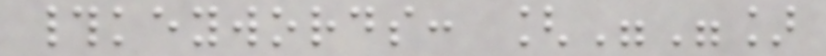#keywords: [""]
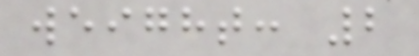weight: 2
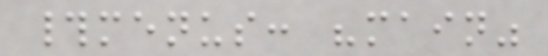#menus: "main"
